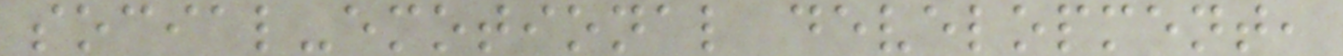social-emotional development,
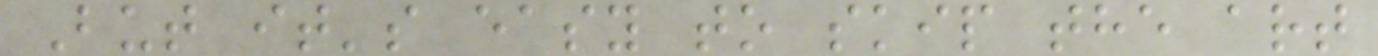But it's easy to skip the art
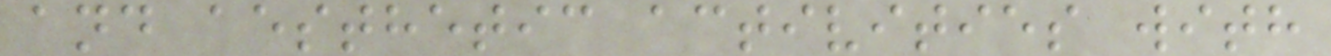and aesthetic activities with
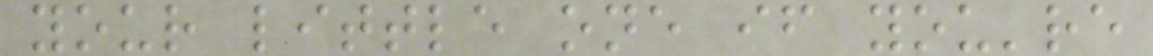your little one if you're
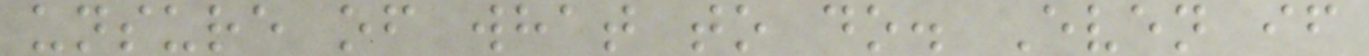unsure of what to do. Even if
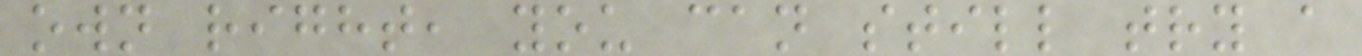own right, you can still try a
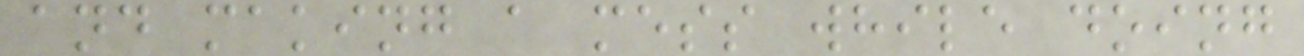and making a mess while doing
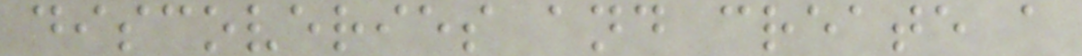discoveries and create a
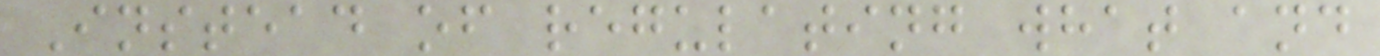Instead of regulating what and
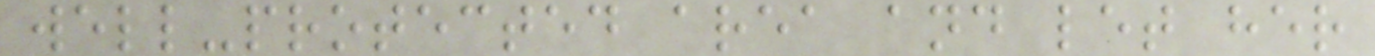well-protected area and let her
